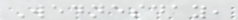Wednesday,
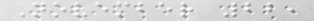November 22,
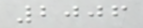2006
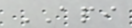API
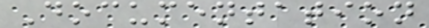Documentation
